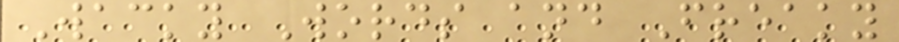Wacky Words and Freaky
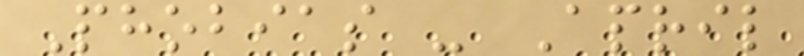Phobias - April
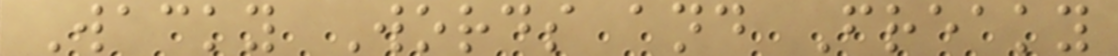Wacky Words and Freaky
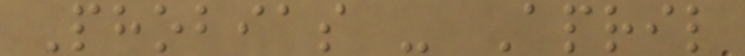Phobias - April
